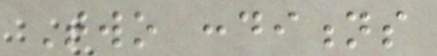Two conditions
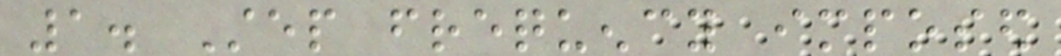1. Step frequency imposed
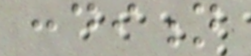condition
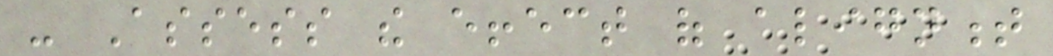- Assess the effect of alignment
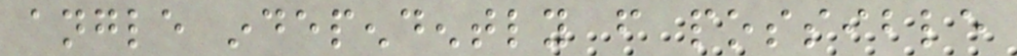angle independently from possible
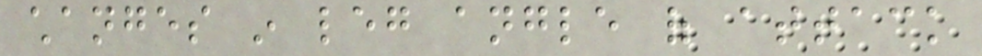changes in leg angle of attack
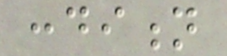condition
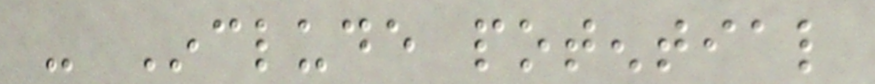- Include potential
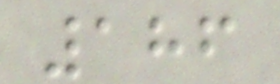186
